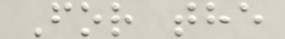For the
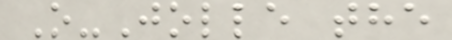O-Jolle the
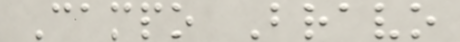Campo Bravo
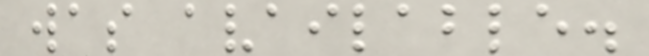was available.
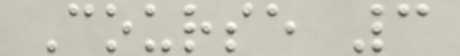Course 3
